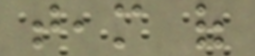team of
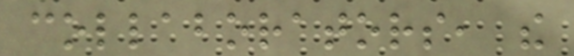collaborators, the
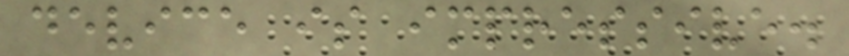device is impressive.
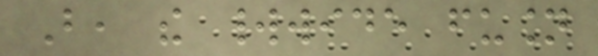But, the worldwide fusion
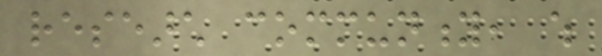research community, which
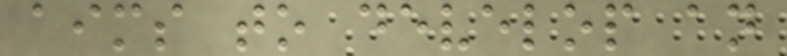aims to develop an
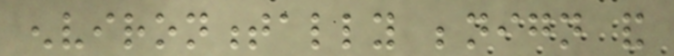environmentally benign and
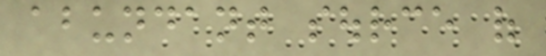abundant source of
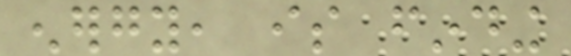energy, is finding
